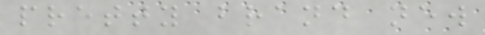pretty brand new
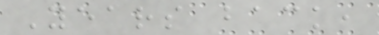Years back,
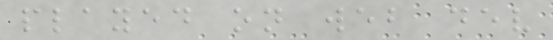played on web dev
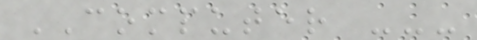COMPUTER ---
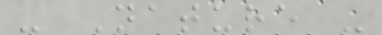- Nature -
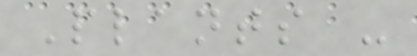Plants -
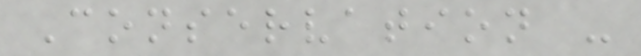Conservation -
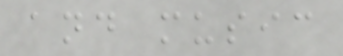and music
